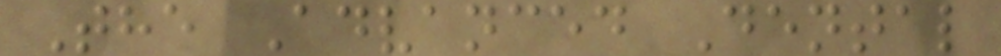The Advanced Dental
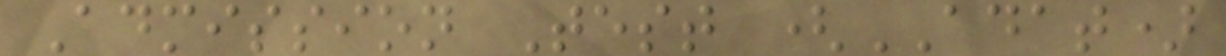Admission Test (ADAT)
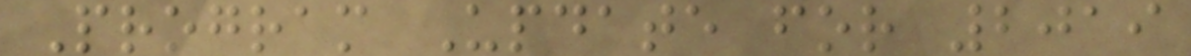Program Update for 2019
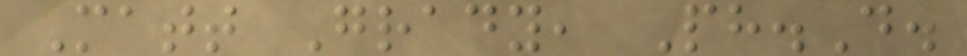Matt Grady, Ph.D.
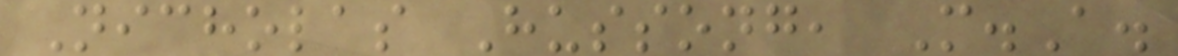Nicholas Hussong, M.A.
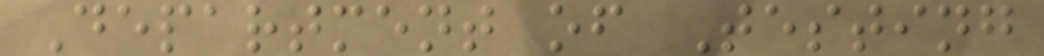Department of Testing
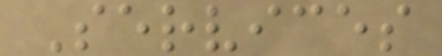Services
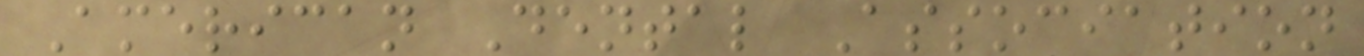American Dental Association
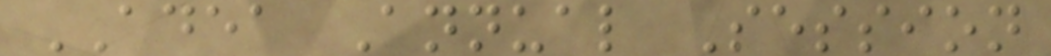ADEA Annual Session
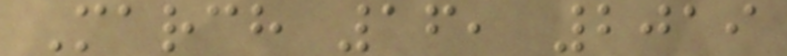March 16, 2019
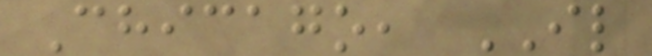Chicago, IL
